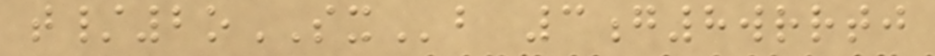t/2oSXb 3g8wrrtj
